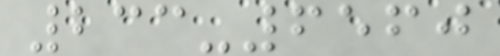233-6560
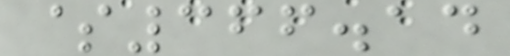$366.14
